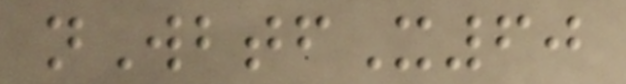nWbtfX60
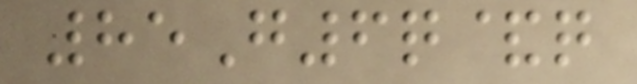85G6q&q
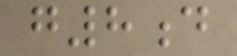g8d
